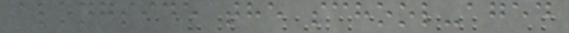alongside the school-aged
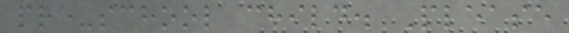pre-school child. Please
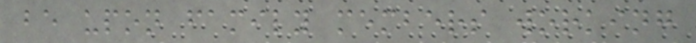be upon family members working
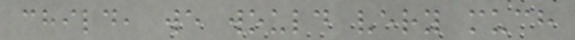child, we would very much
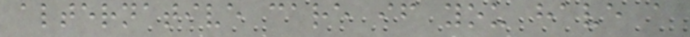alternative care if you have a
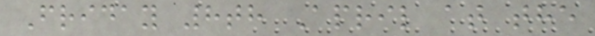Friday 8th April at the
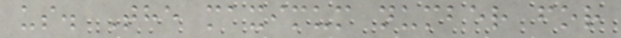us. The maximum number for
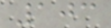103
